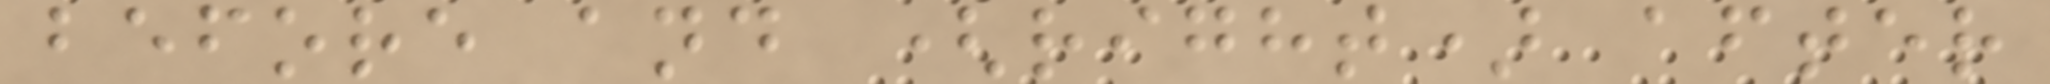before and (right) after
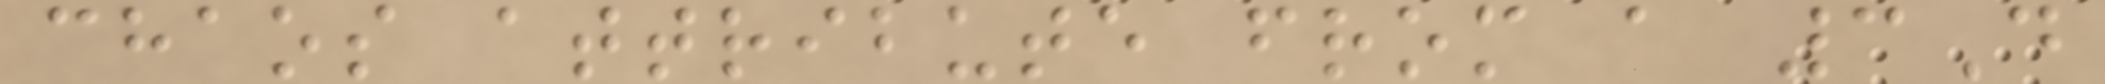chaos attribute from a 3D
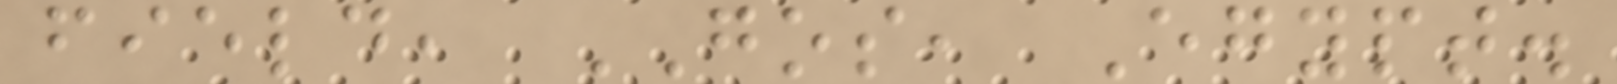field, GOS, Egypt.
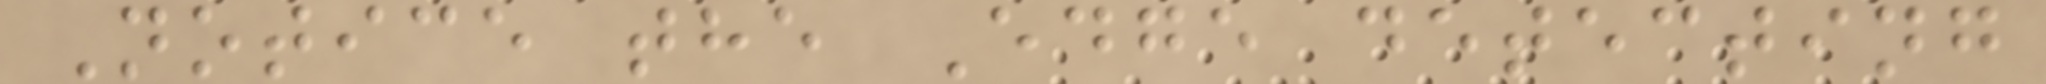Notice the Edge detecting
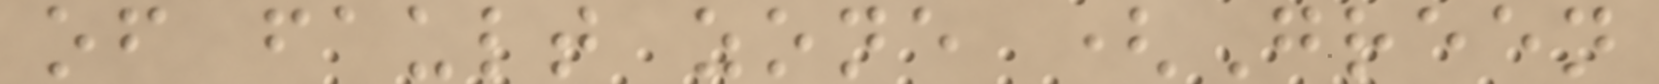of fault zone (Green
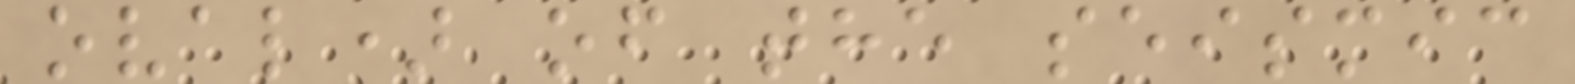oval) of the seismic
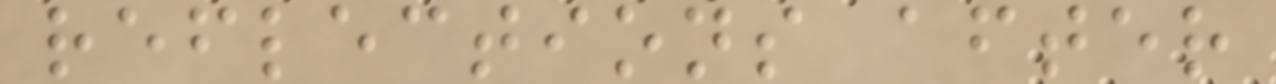reflections after
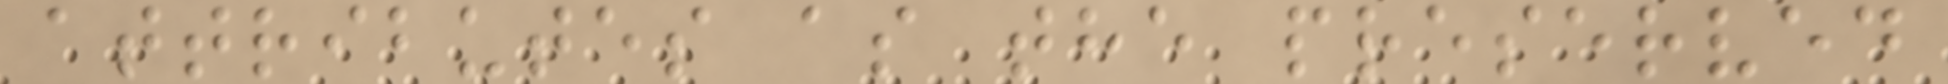attributes as the preserved
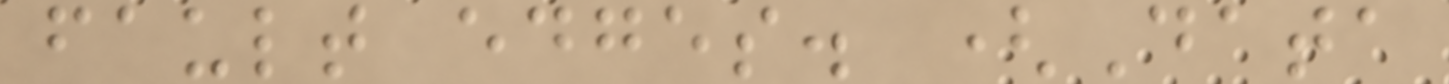fault edges. (Data
